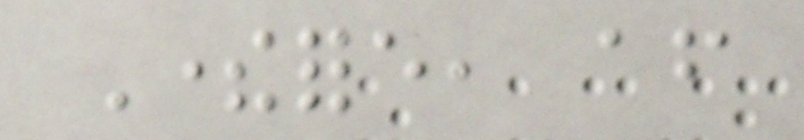Therefore, after
